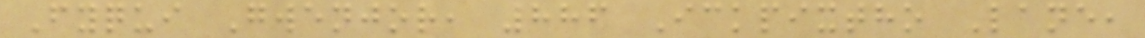Fyqui Gwenjor, 886 Ickpixtho Lane,
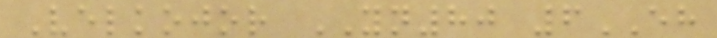Velkojor YN80 6EH
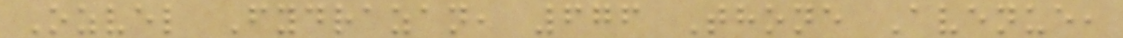Ozvel Fydrazan, 676 Thone Avenue,
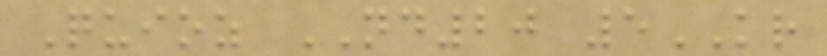Quioz ND20 5KR
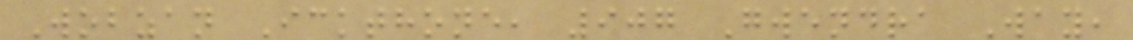Wobzan Ickthone, 907 Gwendra Way,
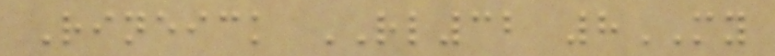Rineick RL32 8MY
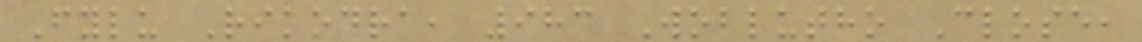Fylu Rikodra, 983 Woblutho Close,
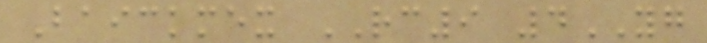Baickmex RC9 4YG
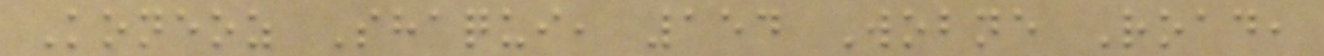Koneoz Shaqui, 154 Wobne Road,
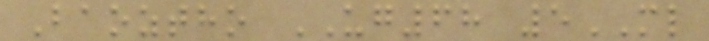Baoztho UG68 5ML
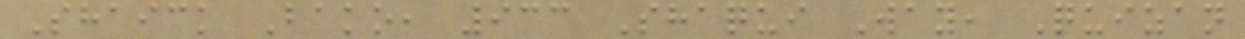Shaick Bako, 933 Shaqui Way, Quizan
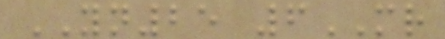YN25 6MR
